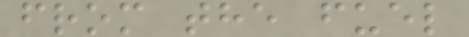from the fuel
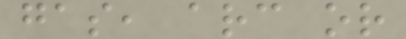gas, arc or
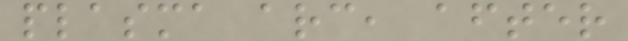plasma arc, after
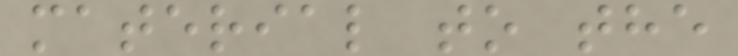material to the
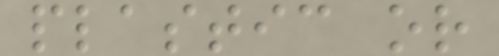plastic or
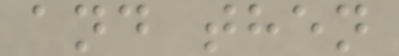and then
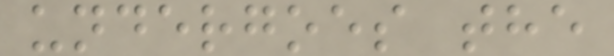undergoes the
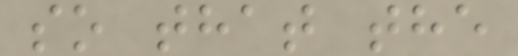so that the
